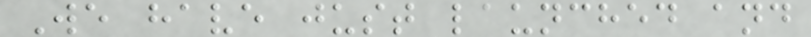We have just launched and
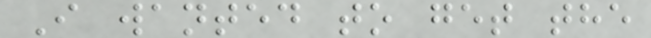I wanted to get the
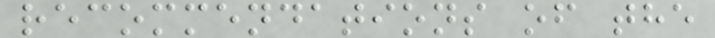recommendations of the
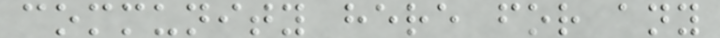community here for any
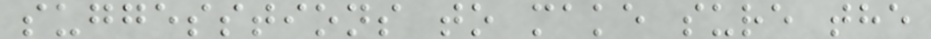suggesstions to make sure the
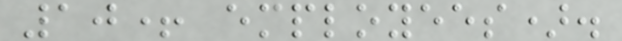10+ employees).
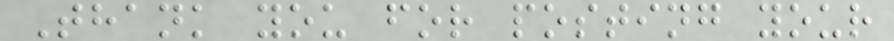Thank you for posting your
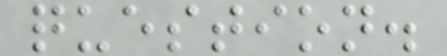question.
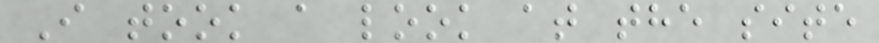I took a look at the site
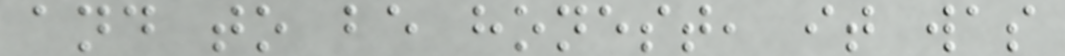and to be honest, it was
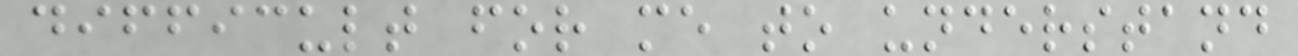difficult for me to understand
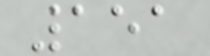151
